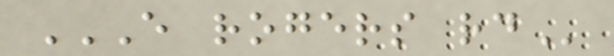E ROGERS RD
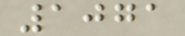1071
